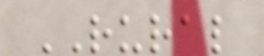RURAL
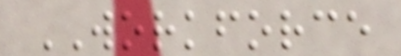WORKFORCE
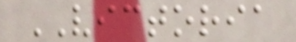VICTORIA
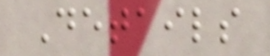Details
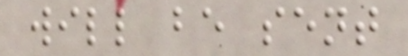will be sent
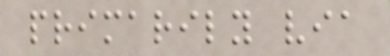primarily via
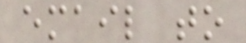email to
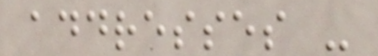addresses -
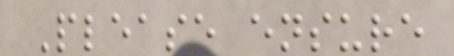Please ensure
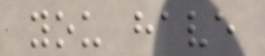you have
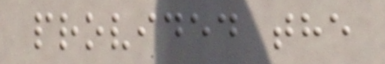provided the
